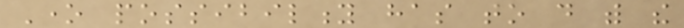One possibility has to do with the
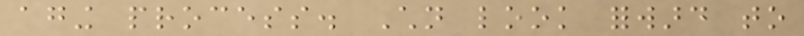aging process. Children look forward to
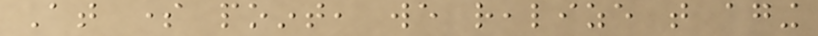At some point, we realize that aging
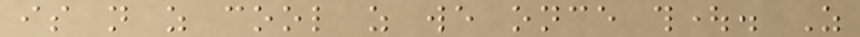is not as cool as we once thought. As
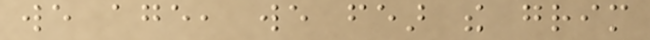we age, we fear the grim
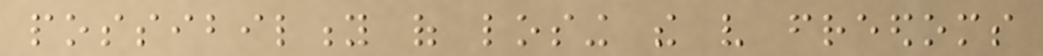possibility of losing the very freedoms
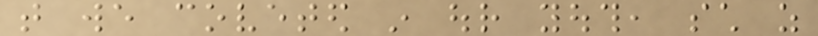that we coveted in our youth, such as
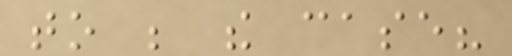to be the case?
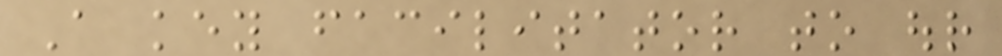A key facilitator to our
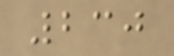230
